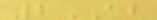2AB
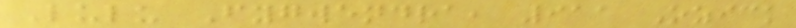Lulu Fygwendra, 911 Ozick
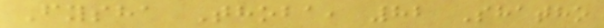Fysha Thoba, 82 Shatho
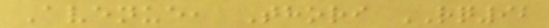Avenue, Thori RQ92
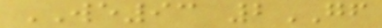WE93 2GF
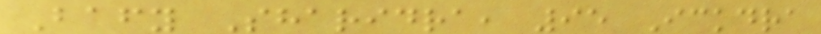Bafy Sharidra, 95 Ickdra
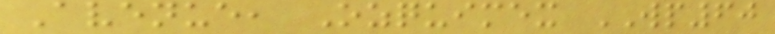Avenue, Ozquimex WP60
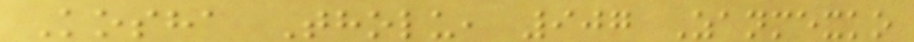Kosha Tholu, 907 Zanmexko
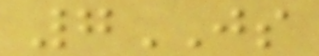7JS
